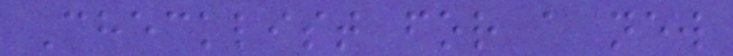Checklist for a new
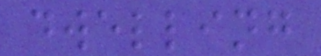dwelling
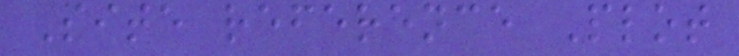Site reference Plot
